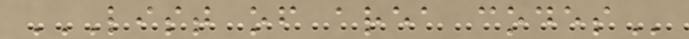LIST OF AREA CODES
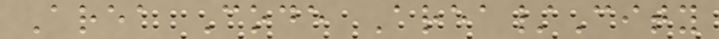Area Code Area/City
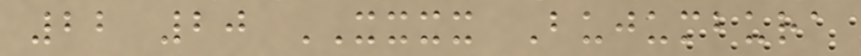22 20 XXXX Bujumbura
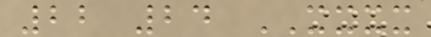22 24 XXXX
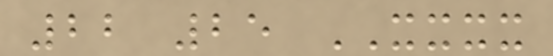22 25 XXXX
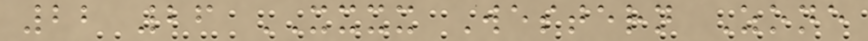22 26 XXXX Western Zone
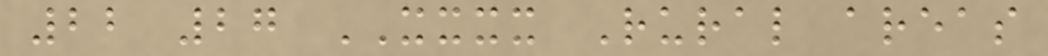22 27 XXXX Rural areas
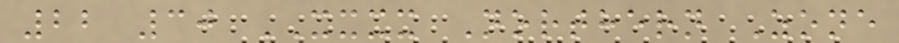22 30 XXXX Northern Zone
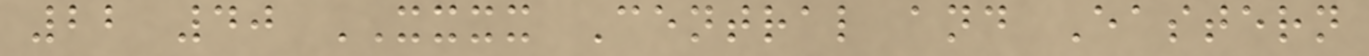22 40 XXXX Central and Eastern
